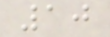10
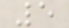5
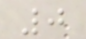0
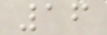16
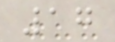17
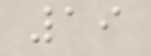19
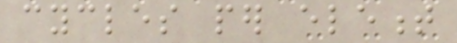cycles per element
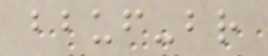bbuf-br
